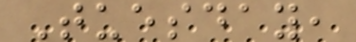Tuesday,
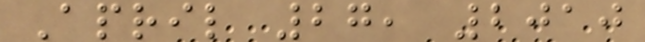April 27, 2010
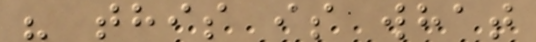" this is what
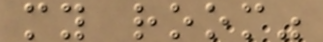my room"
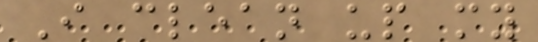I clean up my
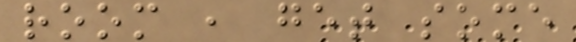room , get some
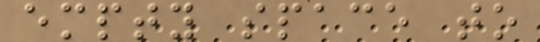empty space to
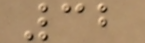32
